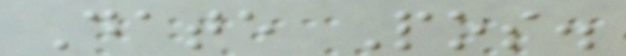Date Pos.
